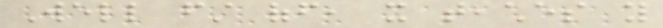Well first off, it teaches you
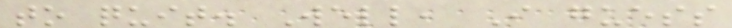to quit. Well, I guess
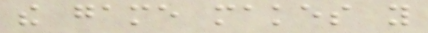the game makes you
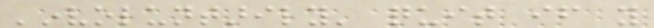'involuntarily' quit if you
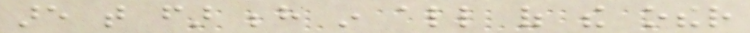are that far behind in all of the other
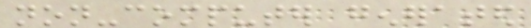non-computer generated
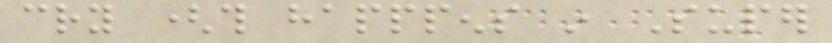cry (this happpens in Super
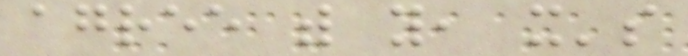agree with you, it's
